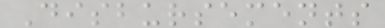Disbursements
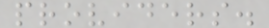providers.
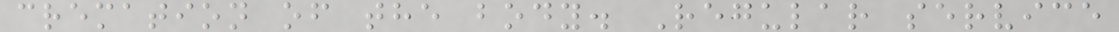cremation of the body. Regular service
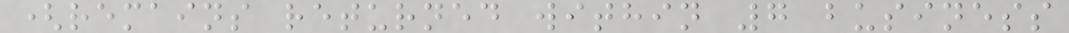(remains returned within 7 business
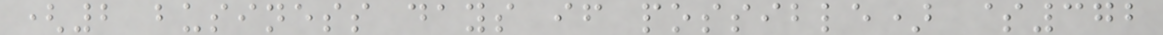(2 business days if possible) $372
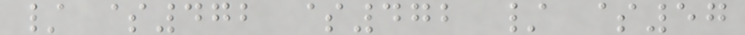/ $472 $472 / $57
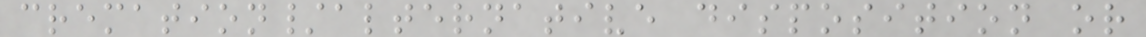cremation/alternative disposition or
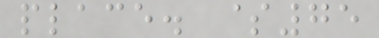place. $75
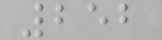252
